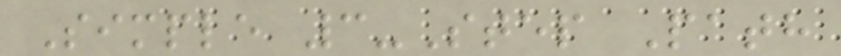Simple 3-Step Path
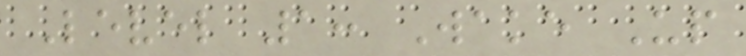Level 1: Wake Up
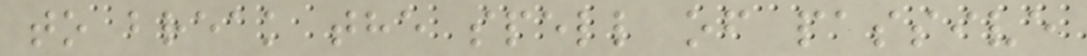to break the spell of passive
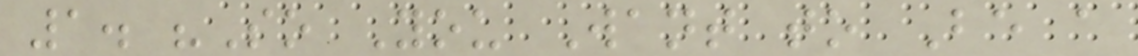1. "So You Want to Be a
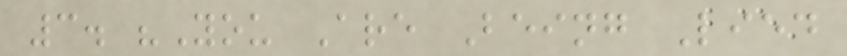3. "You Are Being Lied
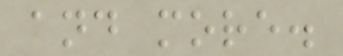and more.
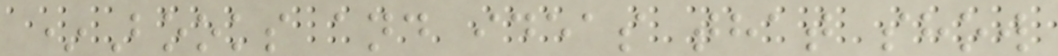*Books and ideas that show
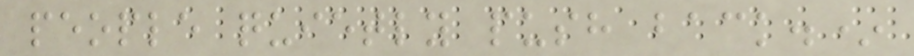people quietly push back.*
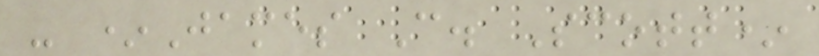- *James C. Scott*
